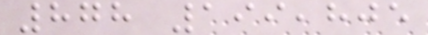878 199,805
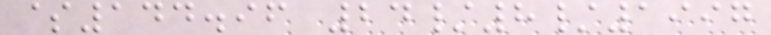$144.96 24/8/1997
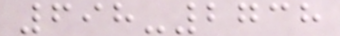698-2738
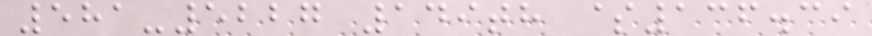581-5227 149th $136.39
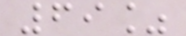69%
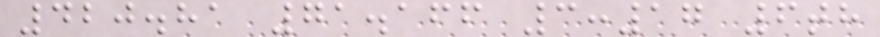420.81 71.166 3:17 6th
